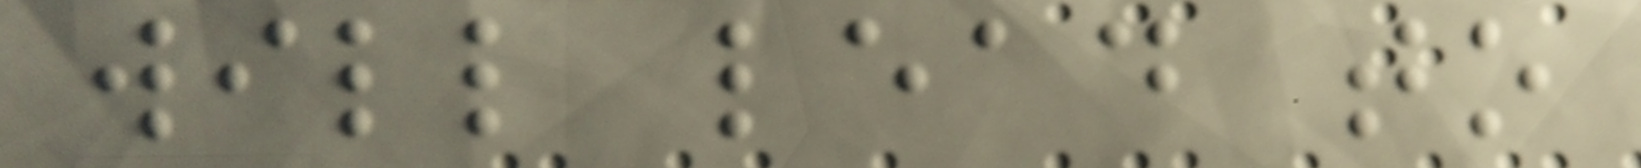will lead to
